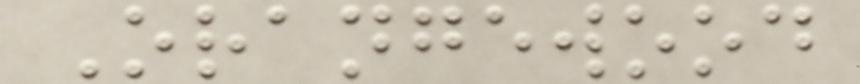Orangewood
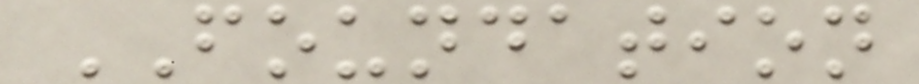FOUNDATION
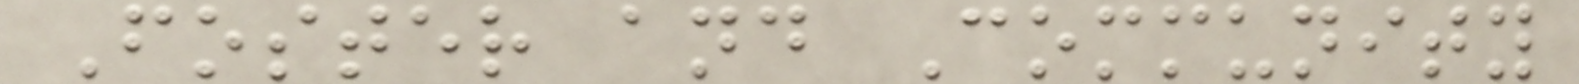Foster and Community
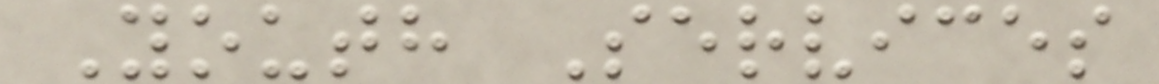Youth Services
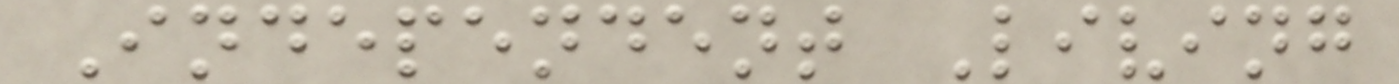Independent Living
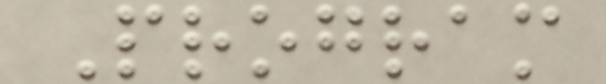Program
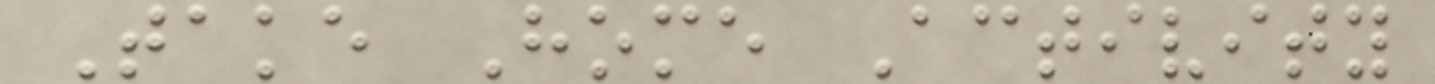Take Home Activity
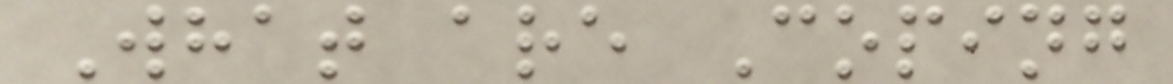What are Coping
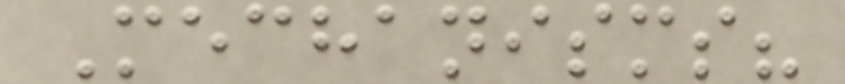Mechanisms?
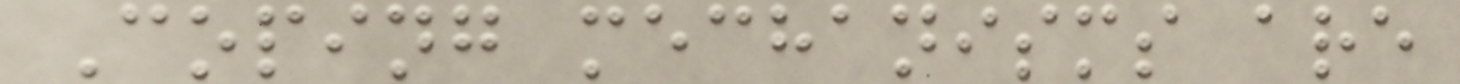Coping mechanisms are
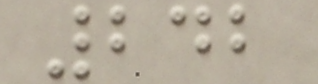242
